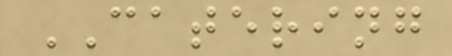CATERING
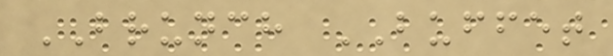BRUNCH BUFFET
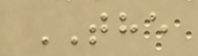THE
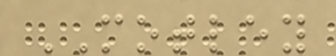MOTLEY
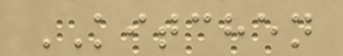KITCHEN
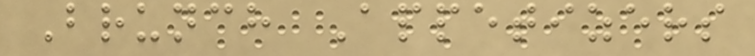Brunch Appetizers
